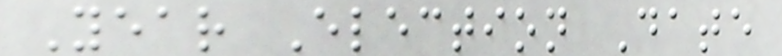Year Election Date
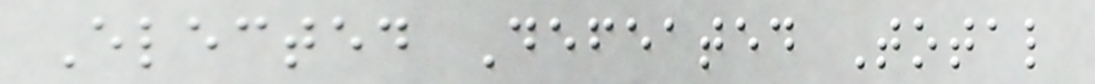Elected Defeated Total
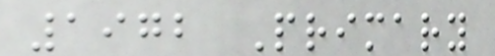1972 Primary
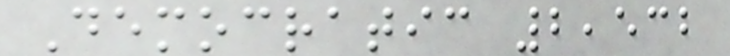Democratic 2,532
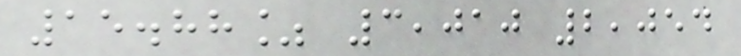15.88% 3,010 2,054
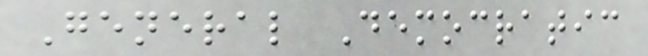General Democratic
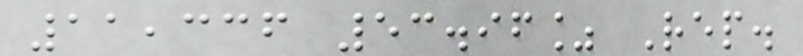11,336 53.96% Rep.
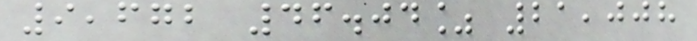9,672 46.04% 21,008
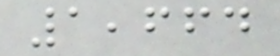1,664
